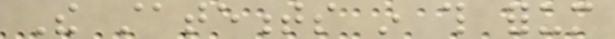The statements in this forum
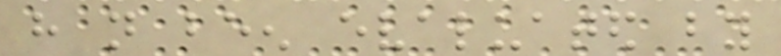have not been evaluated by
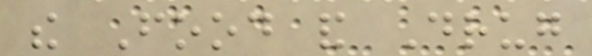the Food and Drug
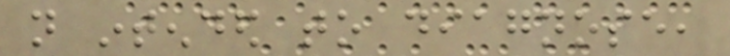not intended to diagnose,
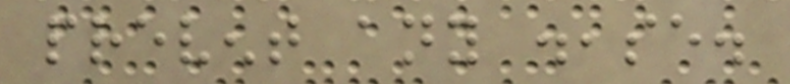prevent any disease.
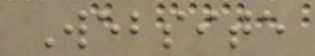Website
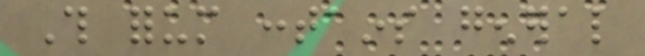This forum contains general
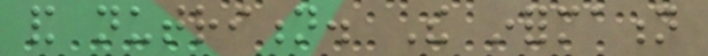and nutrition. The information
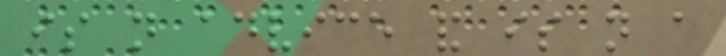is not advice and is not a
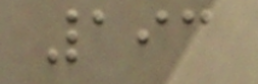193
